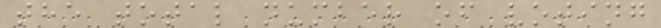the total number of voting
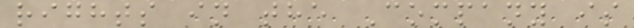rights in the Company is
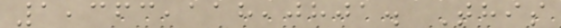1,363,118,0801. This
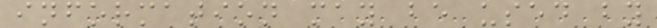information may be used by
